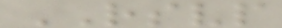RSVP
